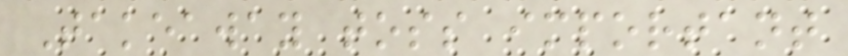Takeaway toss important
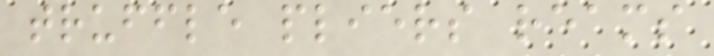truffle pliers reams
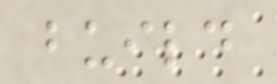build
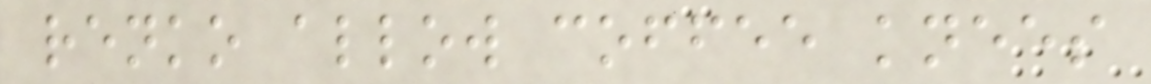renko allow coffee knees
